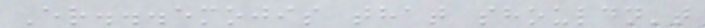Er...emojis that shouldn't
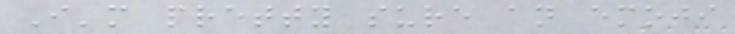I'm pretty sure an emoji
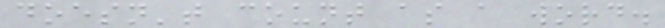doesn't count as a word.
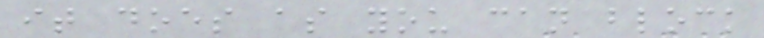it does as you can block
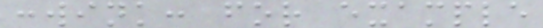:wink: for example
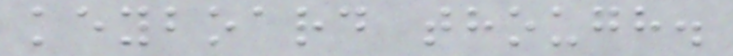keyboard though.
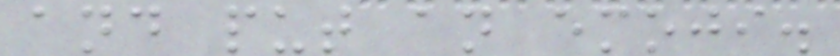and put an emoji.
